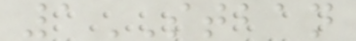1STBAN
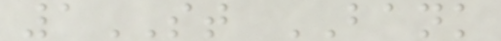1ST BANK
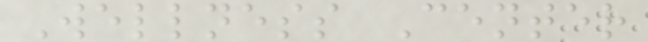Wellness Center
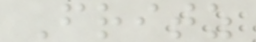Fritz
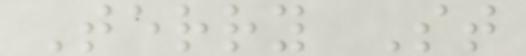Terry St
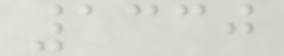1330
